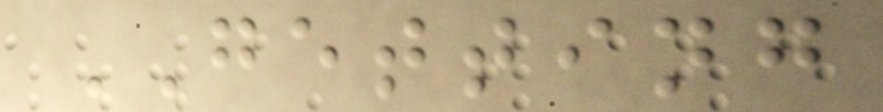GETTING
